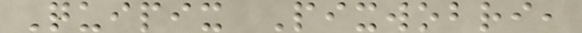Quipix Pixwobri,
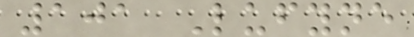101 Lufyne
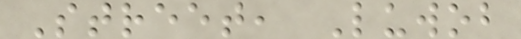Street, Luwob
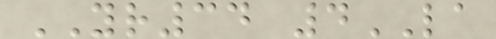YR34 4LA
